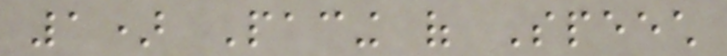1) Pacing of Speech
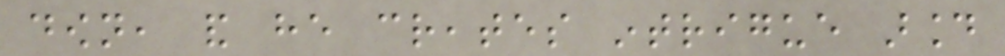down, and he creates intrigue around
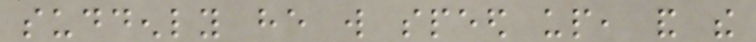suddenly he will speed up, and the
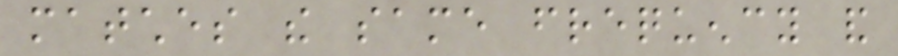matches the same frequency and
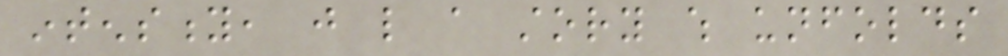intensity, just like a story which unfolds
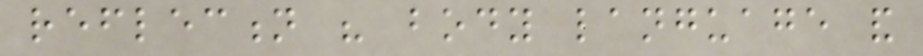reflection his body language and
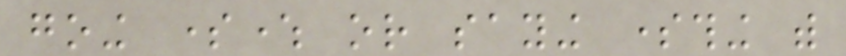going somewhere or saying something with
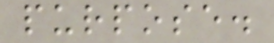purpose.
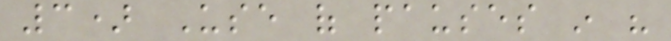3) Use of pauses in his
